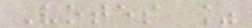Votes %
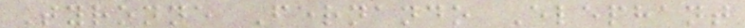Tyronne Fernando Elephant
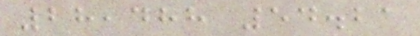28,488 54.21
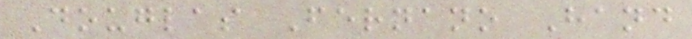Douglas Fernano Hand
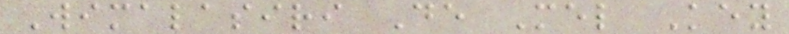Wimalasiri De Mel Key
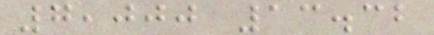7,000 13.32
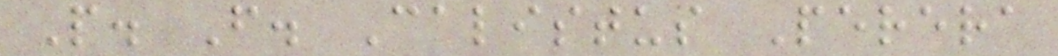P. F. Calistus Perera
